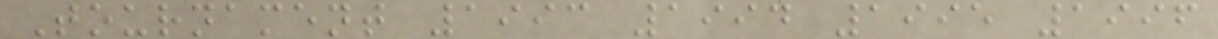Tournament 1993 1994 1995 1996
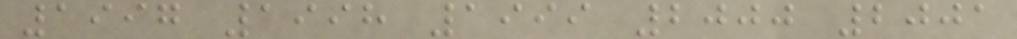1997 1998 1999 2000 2001
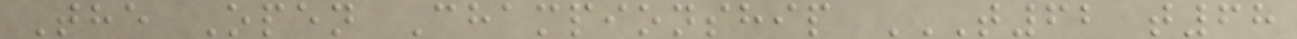The Open Championship T62 T68
